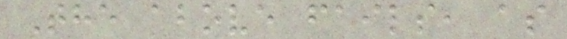The above fails, as
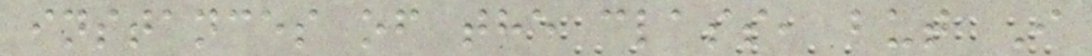instances of the class, but I
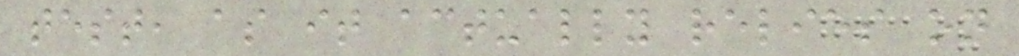test, as it actually relies on
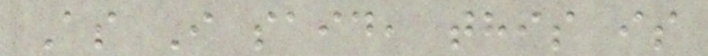As I said, this is
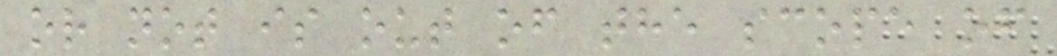or not is out of the scope of
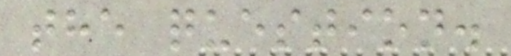the question.
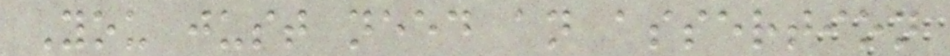You just need an assertion
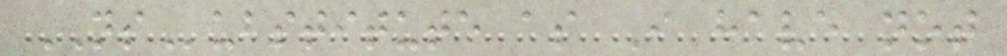NSubstitute as I have not
